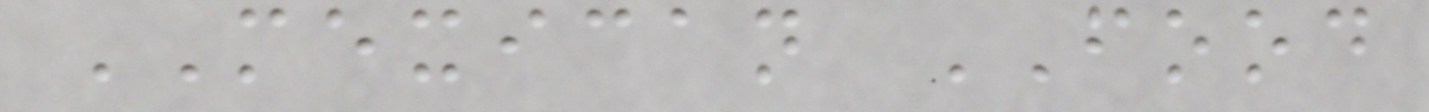MEXICAN FOOD
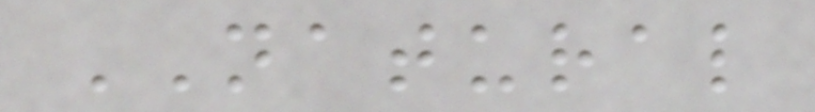NATURAL
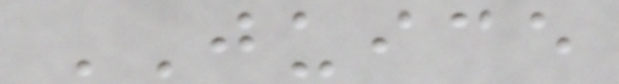JUICE
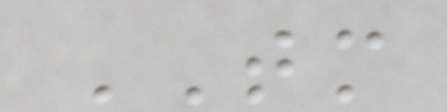TM
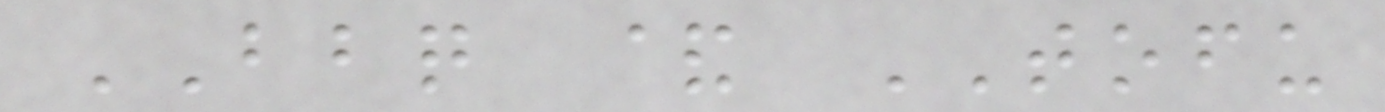BBQ & TOFU
